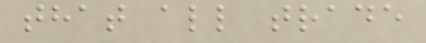that all trade
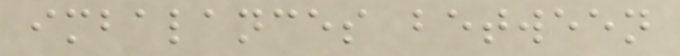imbalances between
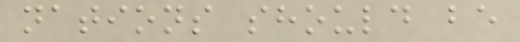nations should be
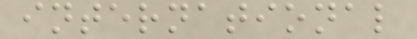international
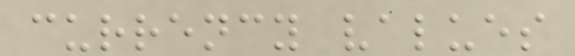currency values
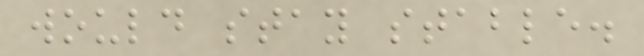would stay stable.
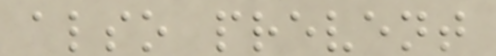also prevent
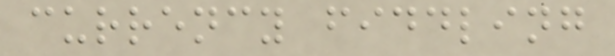currency fiddling
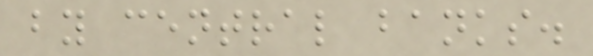by central banks.
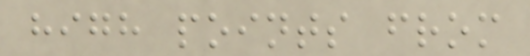high points from
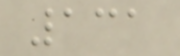131
